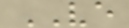VE
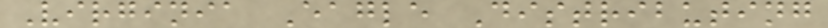Virginia Eagle Distributing
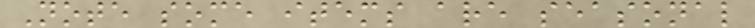Note some items are seasonal
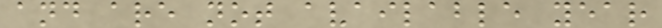and are not available year
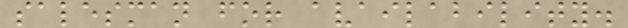salesman for availability.
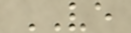VE
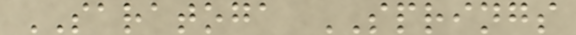SARATOGA SPRINGS
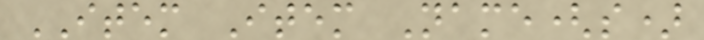ITEM Item Name(s)
